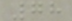78
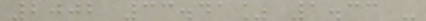2002 33.41% 1.33 -
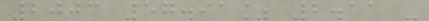2003 57.91% 2.11 -
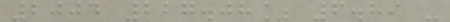2004 227.08% 6.89 -
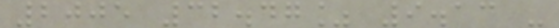2005 32.47% 9.13 -
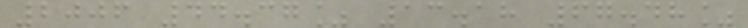2006 44.37% 13.18 67.48%
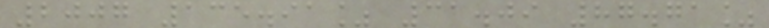2007 135.91% 31.09 87.71%
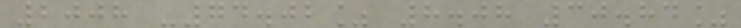2008 -74.02% 8.08 30.84%
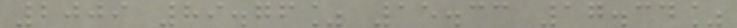2009 89.76% 15.33 17.34%
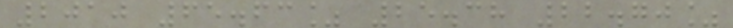2010 65.63% 25.38 22.70%
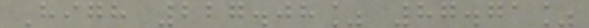High 227.08% 87.71%
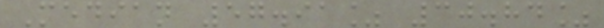Median 57.91% 30.84%
